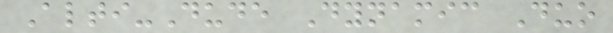Alti-Dude Dynamic Duo
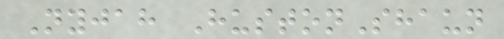Nyjah HustonShaun
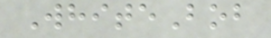WhiteBob
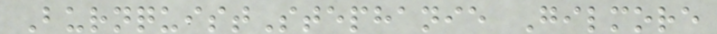BurnquistStephanie Gilmore
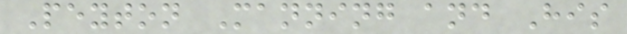Peyton Manning and His
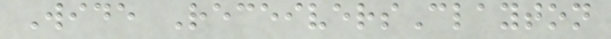Wide ReceiversClayton
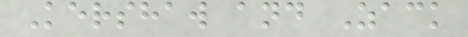Kershaw and Zack
